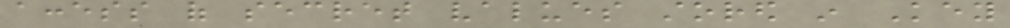access of secret values stored in Key
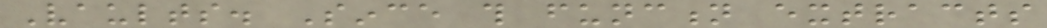Vaults. Since this function extracts
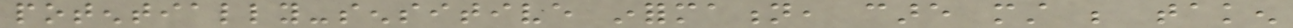potentially-sensitive information, care must be taken
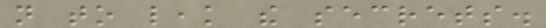not to leak the secrets.
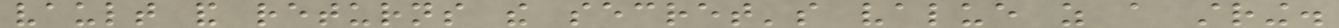vault and returns the secret's value as a string.
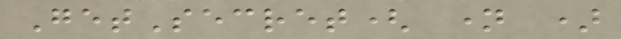GetSecret( name )
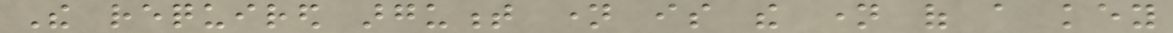The required argument name is the name of a key
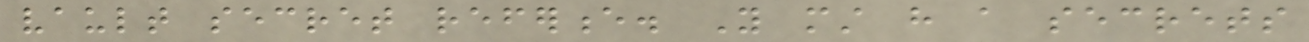vault secret reference. You must have a secrets
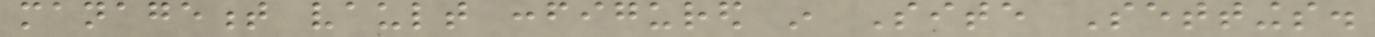management vault configured in Site Settings.
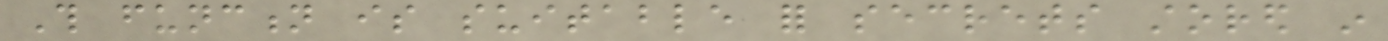This function is suitable for secrets stored in
